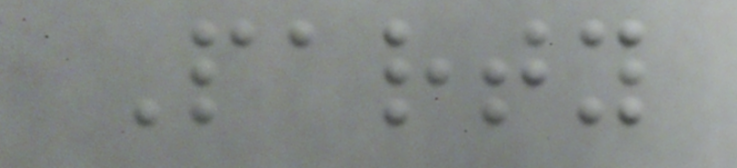Party
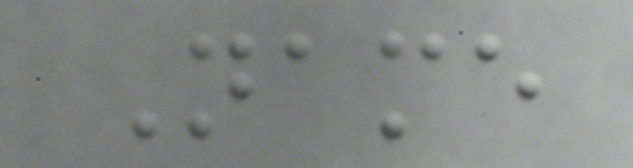Name
